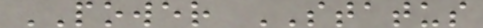POWER STATUS
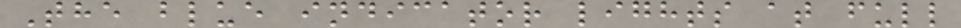The blue indicator lights at full
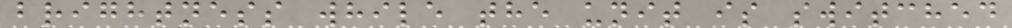brightness while the unit is switched
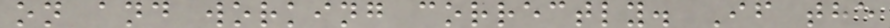on and working correctly. If the
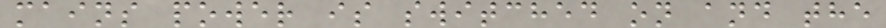mains power is switched on and the
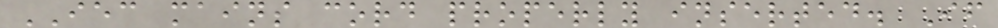IEC mains cord properly inserted. If
